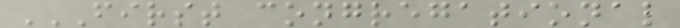FIRST CONGREGATIONAL
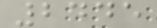2445
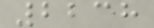2238
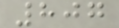807
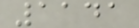1141
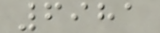6981
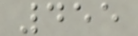455
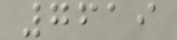7619
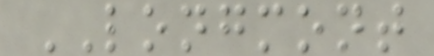LONGMONT
